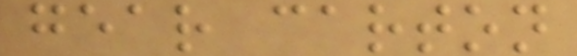gear carton
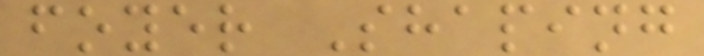foyer Shaping
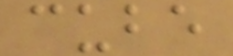cube
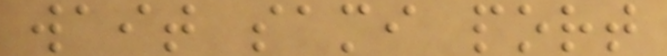wait sami port
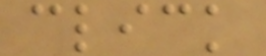click
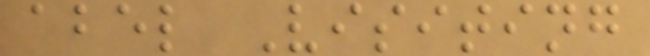abel Visiting
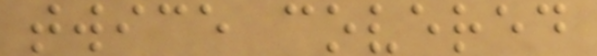twice covered
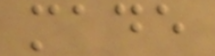made
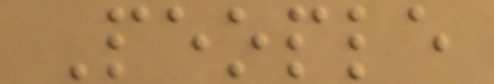People
